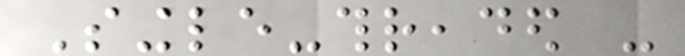Single-threaded -
